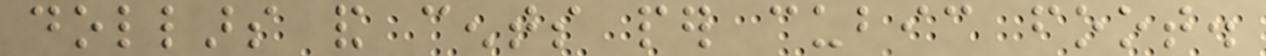dollars and cents per cubic foot.
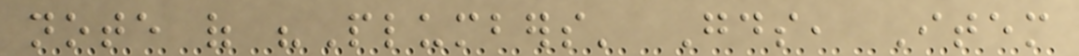note of "Plumbers' Goods, Item
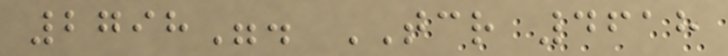2798". TCR 4618
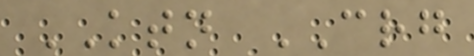KTN CRG
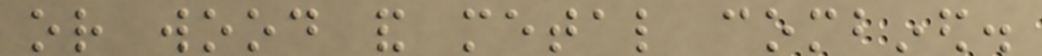or wood and metal combined.
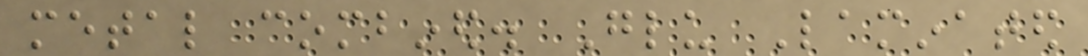metal combined. Glu Laminated
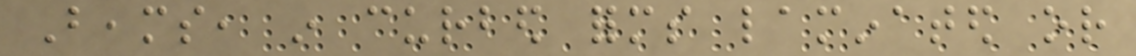Beams, in curbed forms laminated or
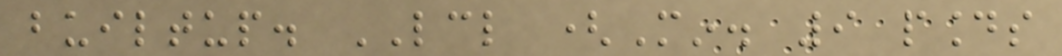builtup. LCL (Min. 9 pounds
